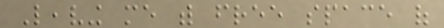Leaving me with free space of
